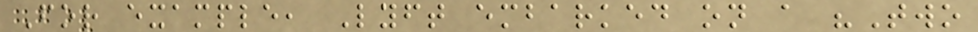For example, Lyft embarked on a "Two
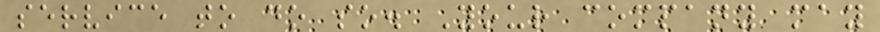service to do so. Your company may
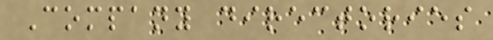Company directories
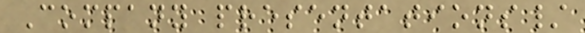Company presentations/
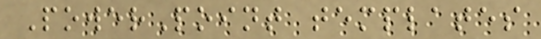PowerPoint templates
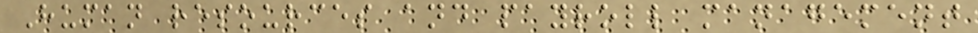Human resources and payroll management
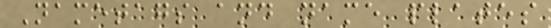Nametags and name plates
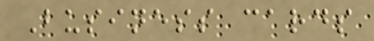Business cards
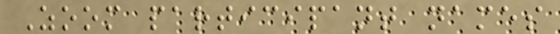Zoom participant names
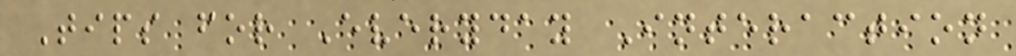Tips for Everyday Interaction
